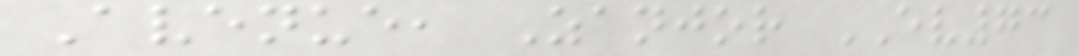Avenue, Zanjor EV73
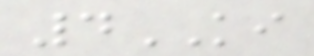4KI
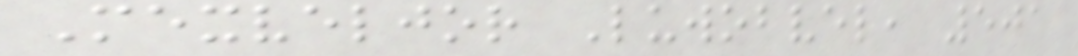Mexveljor Luwobvel, 501
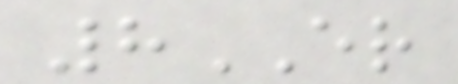8ER
